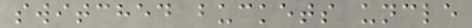switched buckets uncle
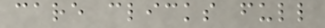care clicks full
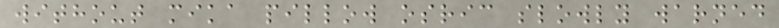without mika pillow osric slowly warned
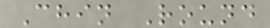Chin Round
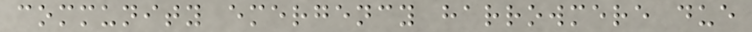community emergency harrowmere due
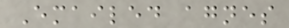Emailed agnes
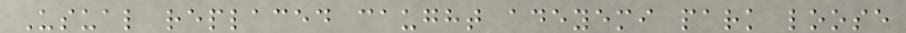Usual replaced caught adeyemi park loose
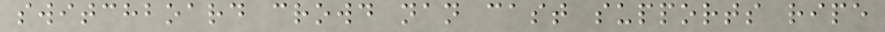switchboard crowd nan cast supports ripe
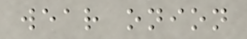wear onion
